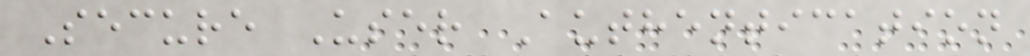Secure User Authentication
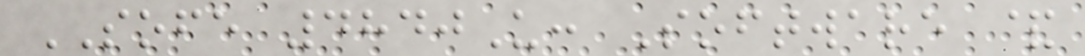SOFE 4840U: Software &
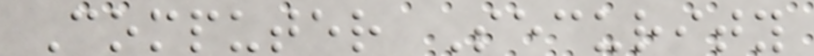Computer Security
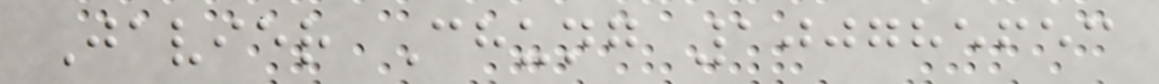Javier Chung 100785653
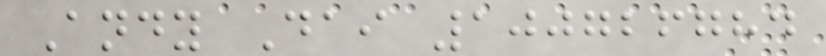Andy Dai 100726784
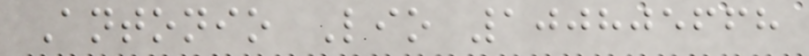Antonio Lio 100805668
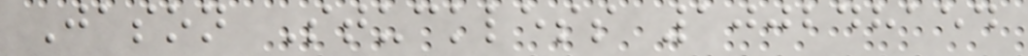Jason Stuckless 100248154
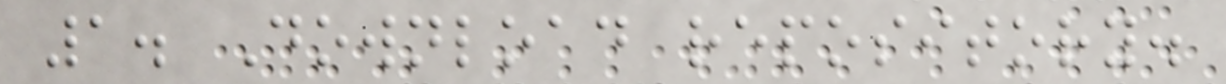1. Download repository.
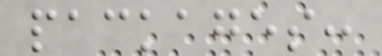packages:
